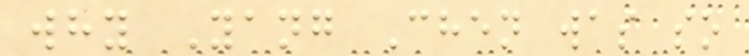why Yang Chen was so
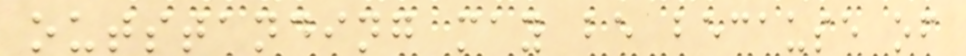outstanding may be because of
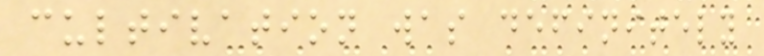cultivation was definitely
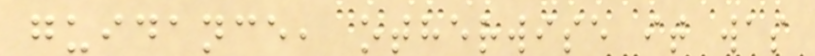guidance, otherwise it was
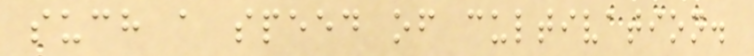such a speed of cultivation.
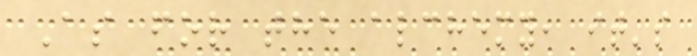As for the alchemy, it's
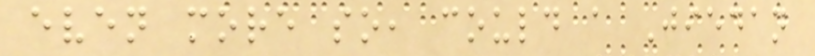even more so, could a Jiedan
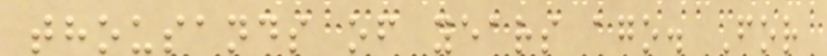thousands of years ago. For
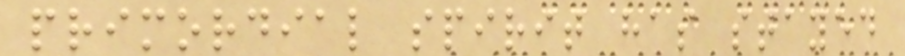primordial spirit has stayed
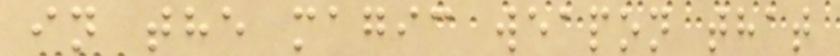in the magic weapon that
